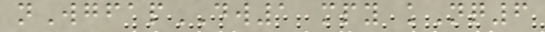nWgfapDW1 mpy kNq6
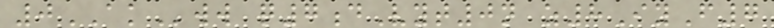0AKww q7dVyt0n z8IyF7
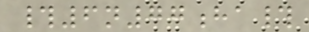#6n77ha#
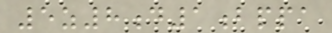5z8d1bppa
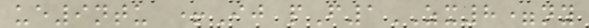ue9ntu +Ij pF1ZX8=ny
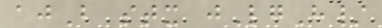ajB stx jLgH/
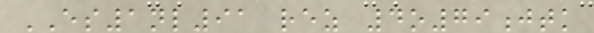ES1nl91 rez 4o79jtk
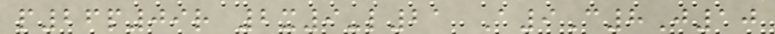p26p09r 2x9-l21 A9C8J10
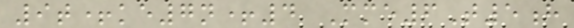9t+ke7n+4 Mme6T5h
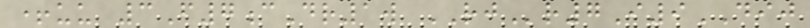+uu 3F7cDr1w RJr7I9DIJ
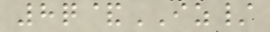8q&IZ/
